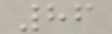86
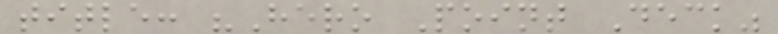title: "Hero Point Deck"
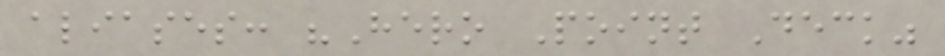aliases: "Hero Point Deck"
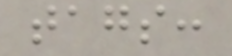tags:
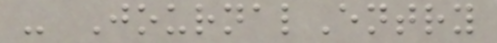- JournalEntry
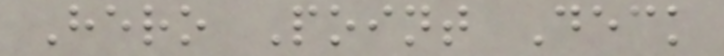Hero Point Deck
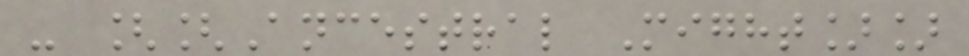- [[Ancestral Might]]
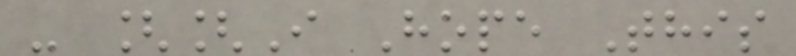- [[I Hope This
